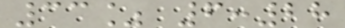33% 6:28
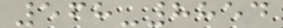568-8854
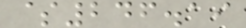$246.19
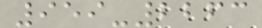959-2263
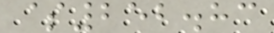$252.83
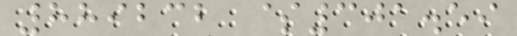889232 $301.59
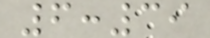6:39
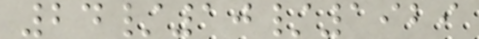24/10/1929
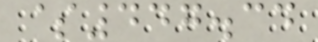$447.34
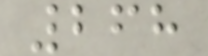268
